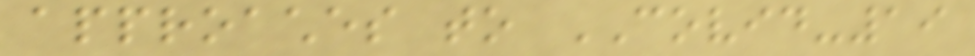approaches to COVID-19
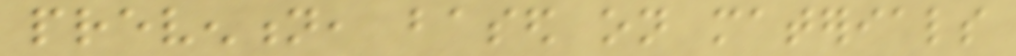prevention, based on materials
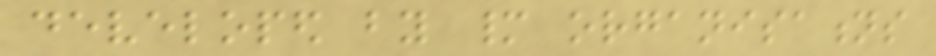developed by many organisations
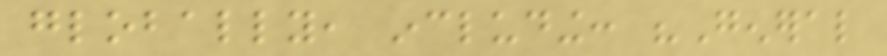globally, including: "General
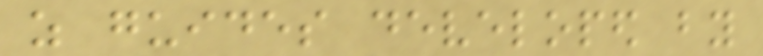as guides developed by
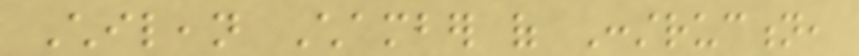Chilean Chamber of Construction,
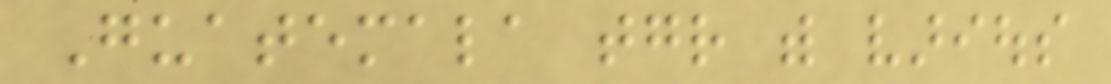Guatemala together with various
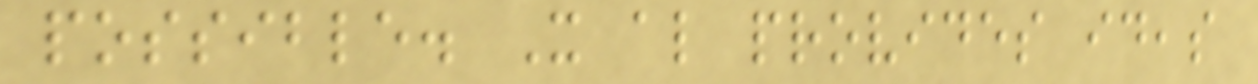possible. It also provides ideas
